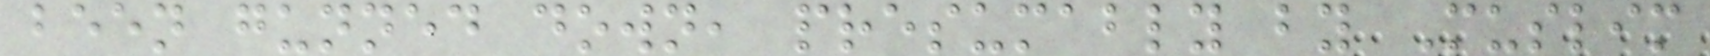been gunned down, presumably by Muslim
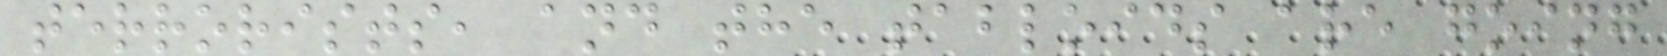terrorists, and the tabloids are going
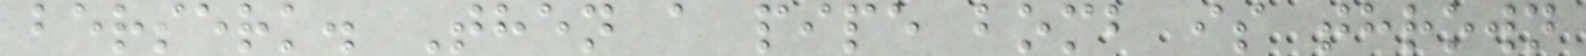berserk. Then a pipe bomb is thrown
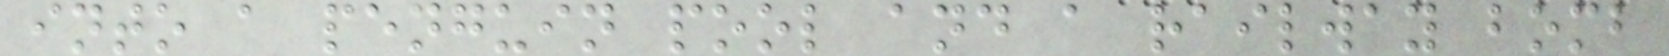into a penguin pool and a railway bomb
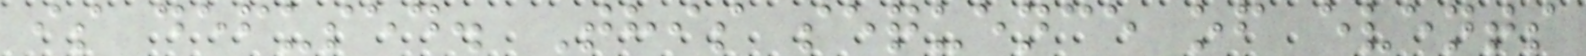is defused. This sequence of events
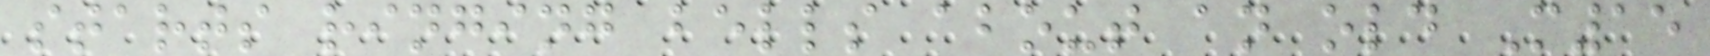starts ringing bells about an old M15
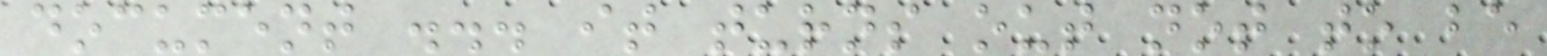document ... it turns out not to be
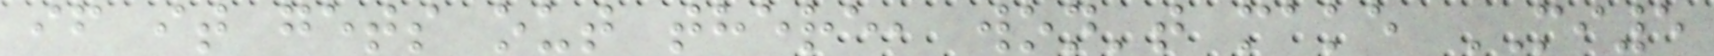if it gets out there, won't make MI5
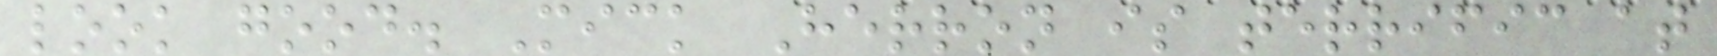look good. Mick Herron is terrific at
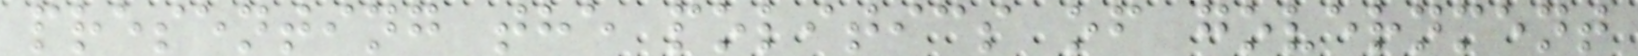presenting the politics of government
